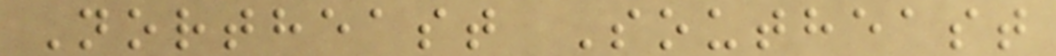Northeast Southeast
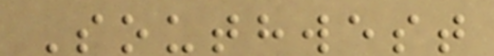Southwest
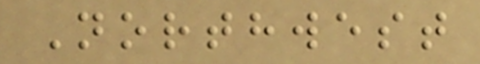Northwest
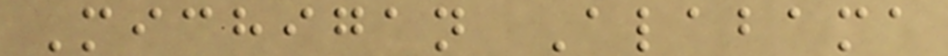Michigan Alabama
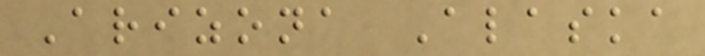Arizona Alaska
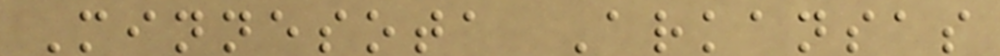Minnesota Arkansas
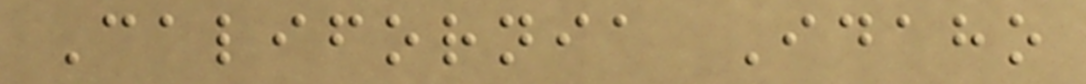California Idaho
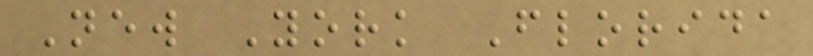New York Florida
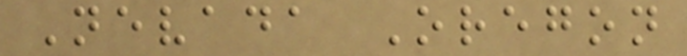Nevada Oregon
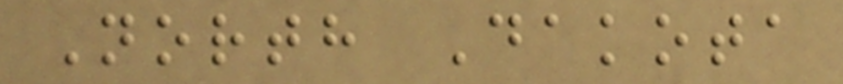North Dakota
